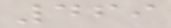469
